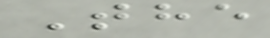The
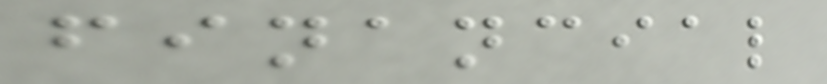financial
